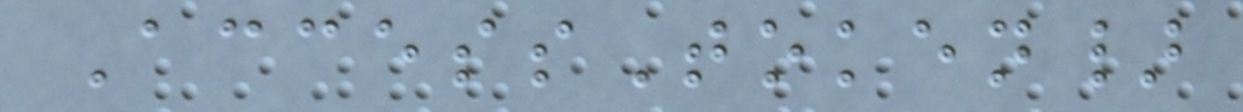AccessToken}
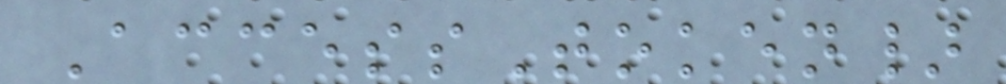AccessToken}
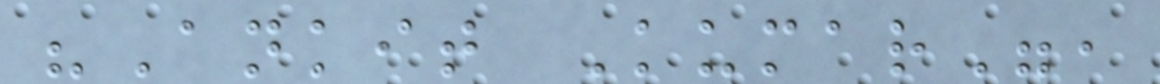"Ankit Kumar",
